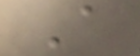A
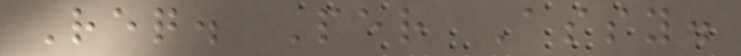Req. Per Assy.
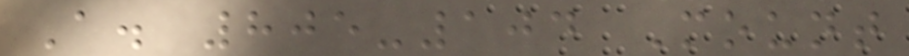A. 805-104 Mount
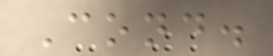Cond.
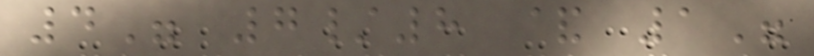4" 7/8 & 1"
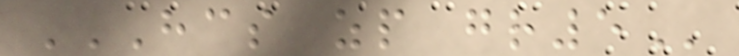HCS ZP GR5
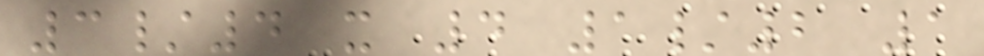3/4 x 4 1/2 1
